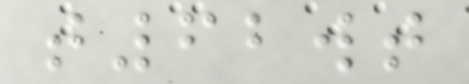t62wt
